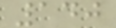140
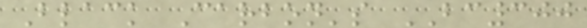Black Carbon's BC300
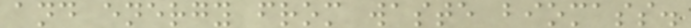and energy from waste biomass.
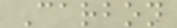Carbon
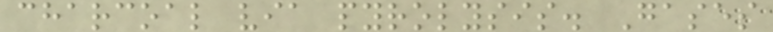charcoal via pyrolysis. Gases
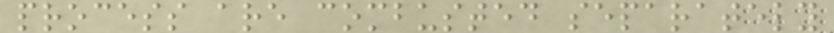process are combusted separately
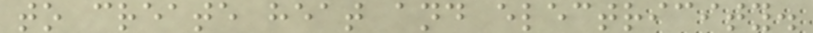to create heat and electricity.
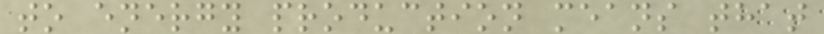to energy production means that
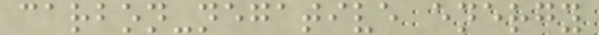carbon-negative energy
